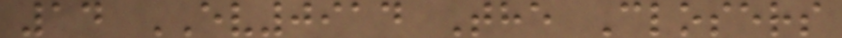14 EV0914 The Closers
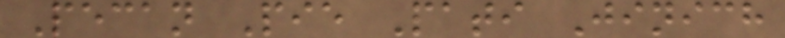Pecan Pie Pati Jinich
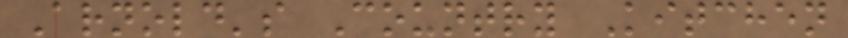Arnold's Country Kitchen
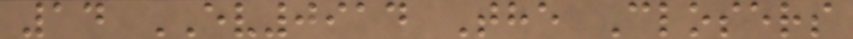14 EV0914 The Closers
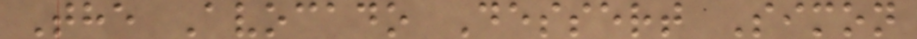The Avocado Dessert Simon
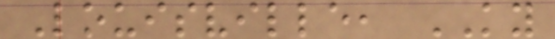Louisville, KY
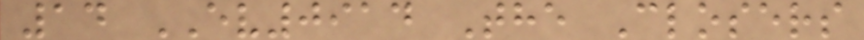14 EV0914 The Closers
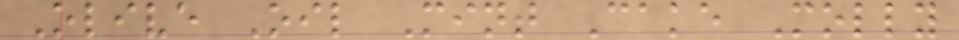Olive Oil Mint Cake Molly
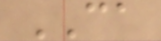CA
